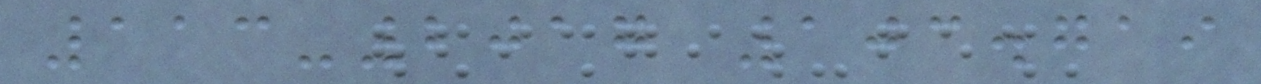113-2017 103.719
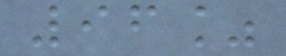96%
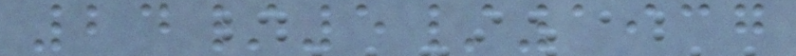24/5/1937
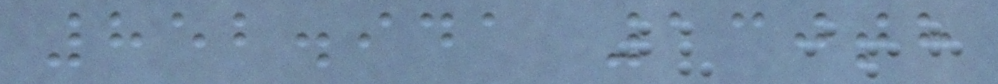852.941 130th
